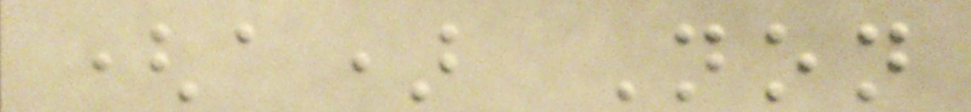(a) Non
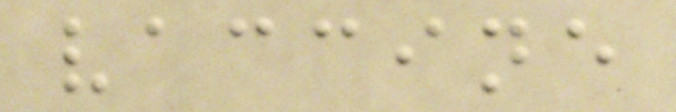vaccine
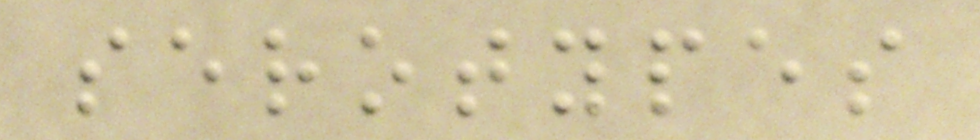serotypes
